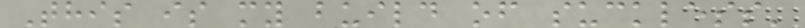This is my build of suckless'
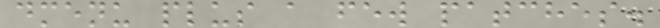dmenu plus a few patches.
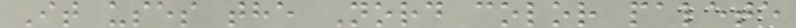It uses the Nord color palete
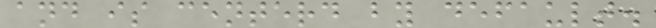and is centerd by default.
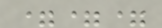===
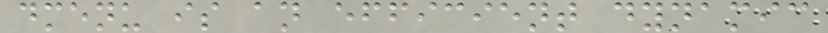dmenu is an efficient dynamic
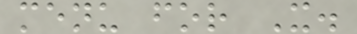menu for X.
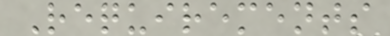Requirements
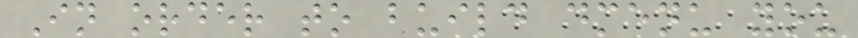In order to build dmenu you
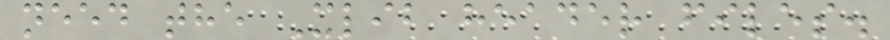need the Xlib header files.
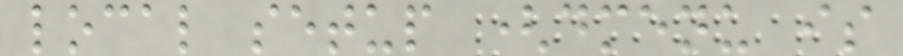local setup (dmenu is
